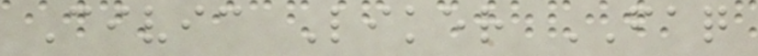Civic Liker FAQ
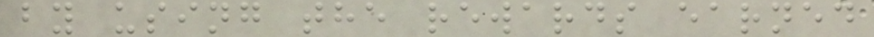by using the rewards earned
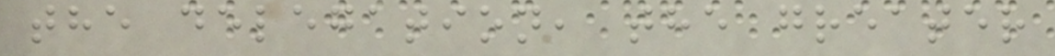the delegation, the greater
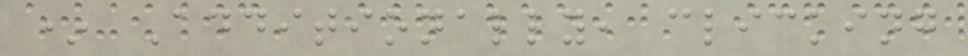* Additionally, clicking
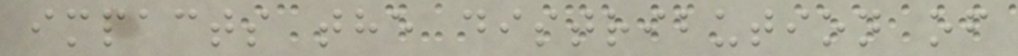impacts the distribution of
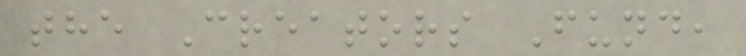the Creators Fund,
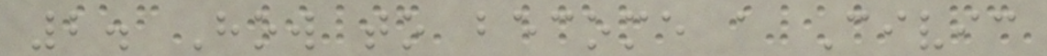2. How to become a Civic
